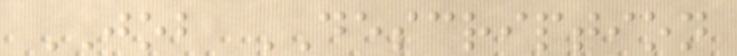JOB DESCRIPTION
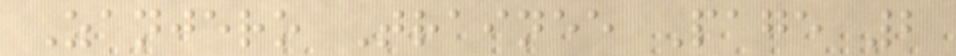Zanjero Trainee Page 2
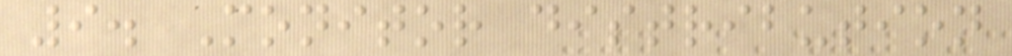9. Monitor distribution
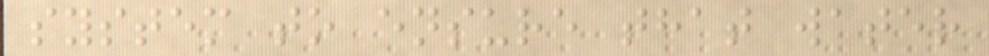system to ensure that water
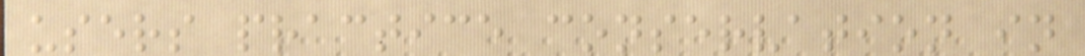users practice conservation in
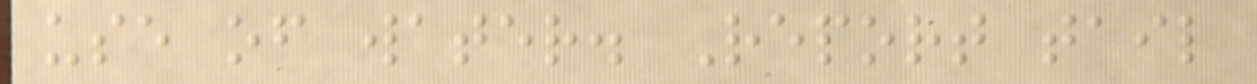use of water. Report tail
